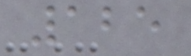125
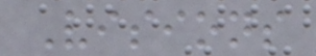Visions
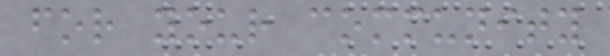for your community
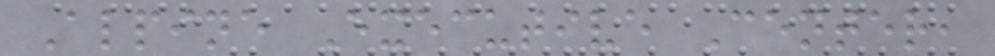Alpine Executive Center,
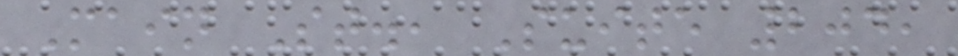Main St., Suite 204,
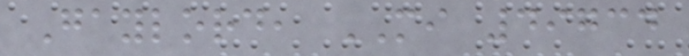Gaylord, MI 49734
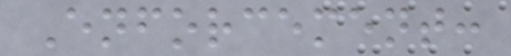Enforcement:
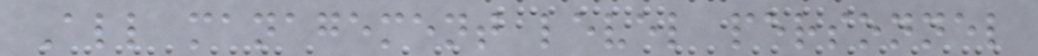All management level personnel
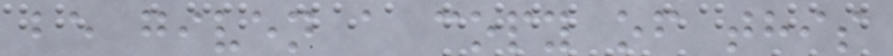be given a copy of this
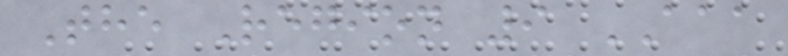The Region 9 AAA
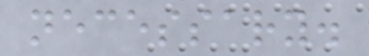necessary.
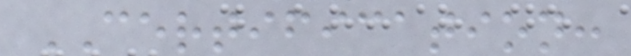CERTIFICATION:
